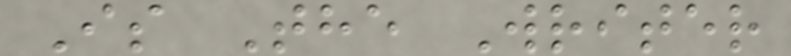Is The Writer
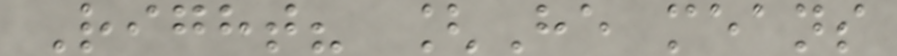Right? [He means
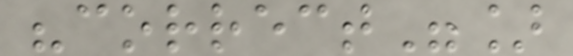"correct"]
